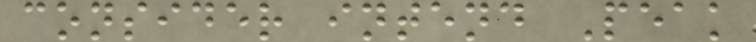consider intend Peak
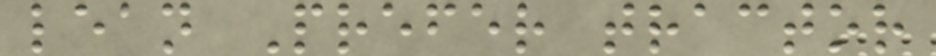lean Prefer tractor
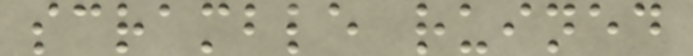scramble ruined
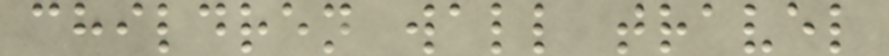children wall travel
